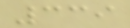339
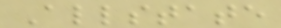Allstate
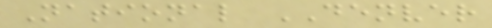National DENVER
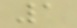1
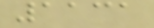1131
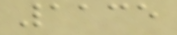1135
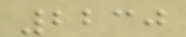2230
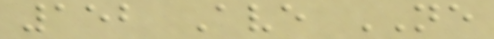152 Ave NE
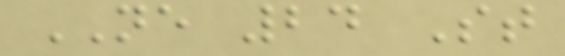NE 24 St
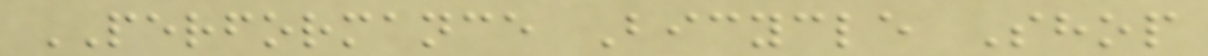PERFORMANCE Bicycle Shop
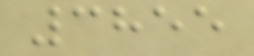3855
